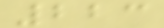223
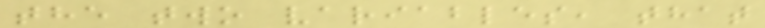the two variables, that
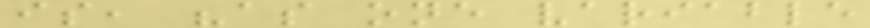is, "as one variable
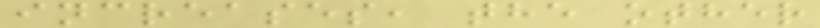increases, the other
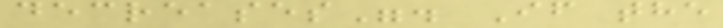decreases". If the
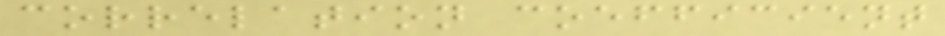correlation coefficient
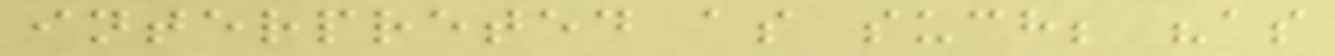interpreted as such; "as
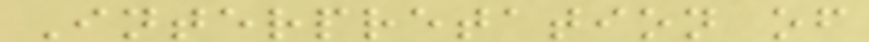Interpretation of
